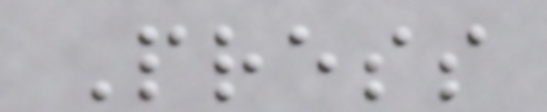Press
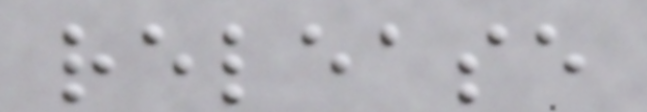release
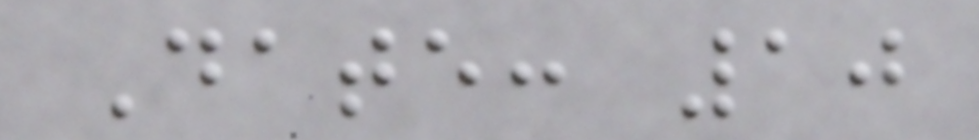Date: 10
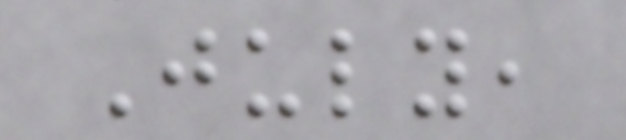July,
